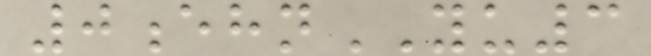0ehnYU3
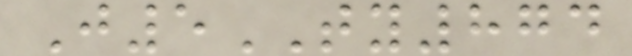J5TY874
